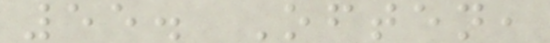55. Often,
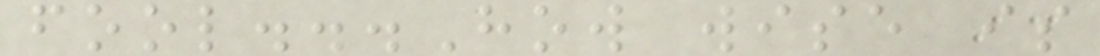fool...How wise is
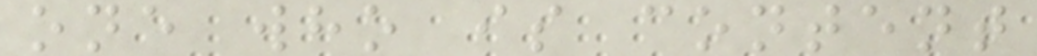one who is content
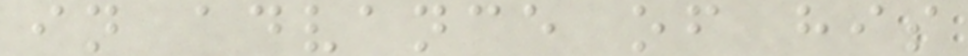in advance of his
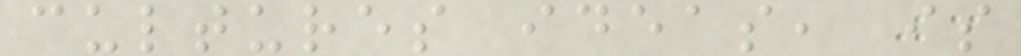cultures ideas, is
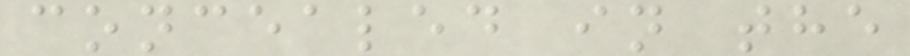concealed in the
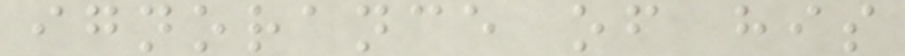ignorance of his
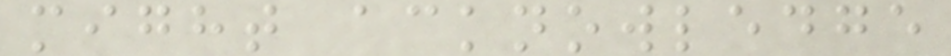might acknowledge
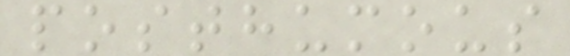posthumous
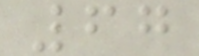67
